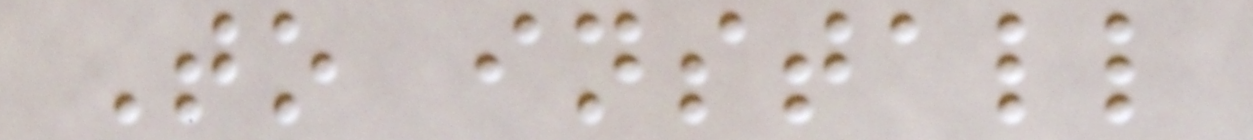To install
